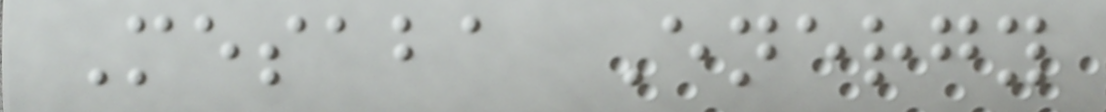Mesaba Energy
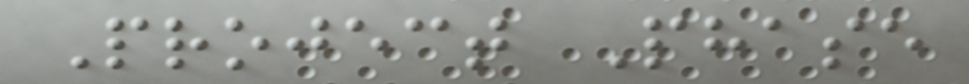Project Phase
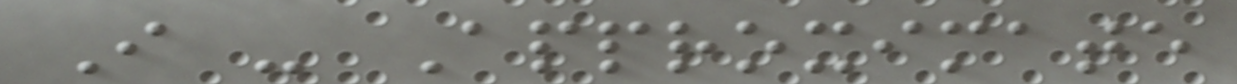I - Approximate
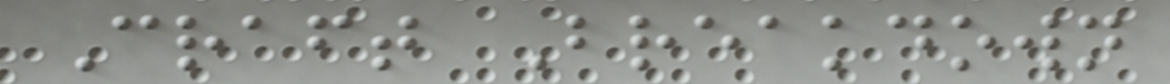Craft Breakdown
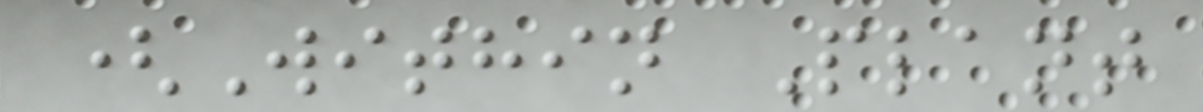(Within Plant
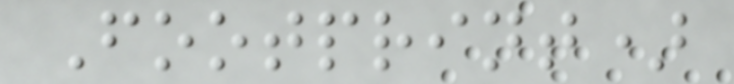Footprint)
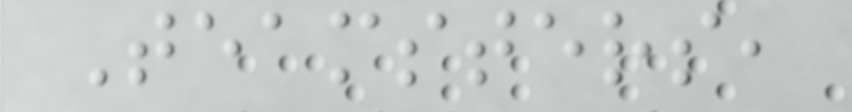Teamsters,
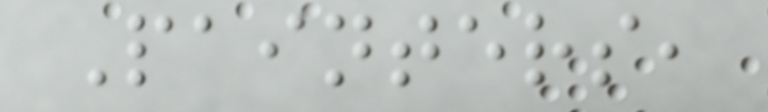Painters,
